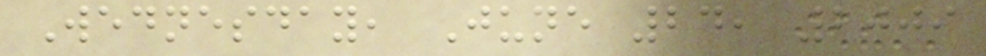Wednesday, June 24, 2009
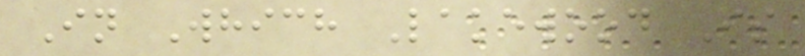In Which Lakewood Is
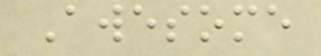Awesome
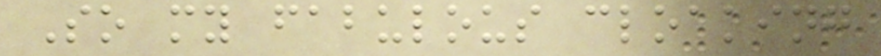So my fabulous cloaking
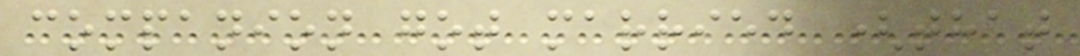companion got married (that
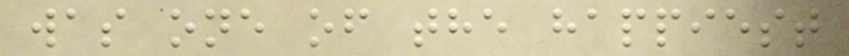was one of the happiest
